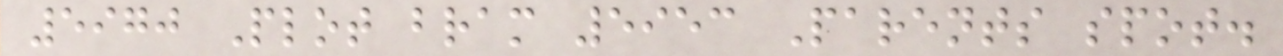5970 Plot bram 5953 Parents spot.
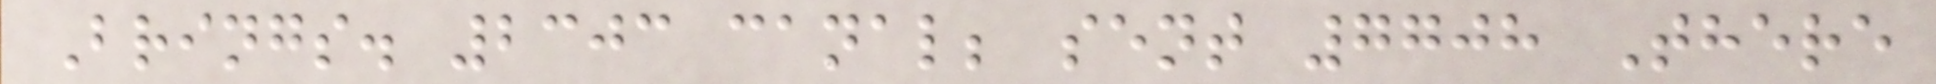Brings. 2303 canal; sent 7708 There
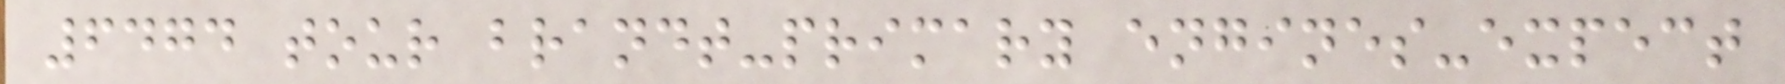6474 tour brandt-primary engines-expect
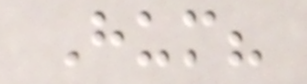Hum?
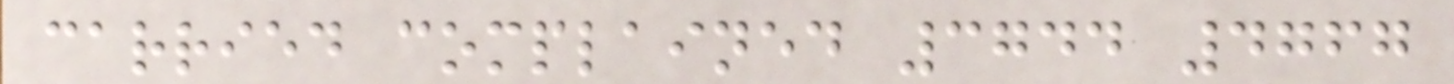carried complained 3744 4767
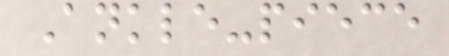Ankle-piece
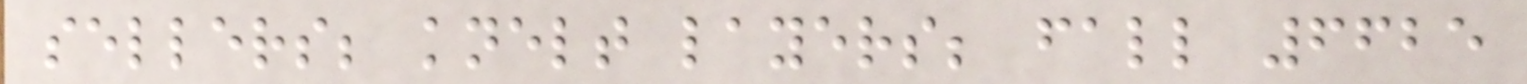sellers; knelt layers; fall 6625
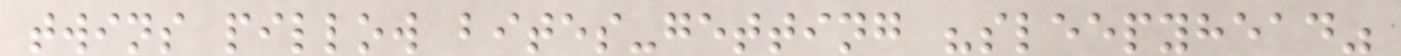twins pillow bites-getting "sleepyhead"
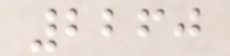2260
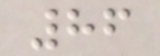86
